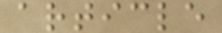article
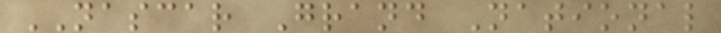NASCAR Grand National
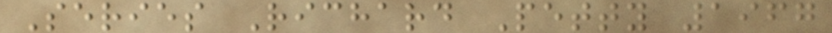Series Richard Petty 1967
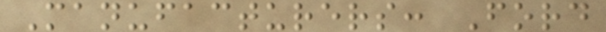Manufacturers: Ford
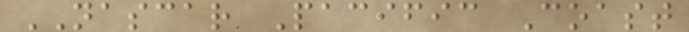NASCAR Pacific Coast
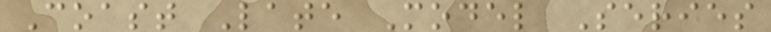Coast Late Model Series
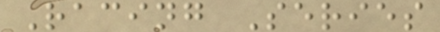Racing Series
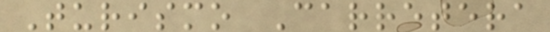Turismo Carretera
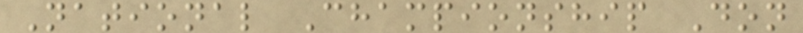National Championship Don
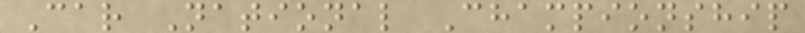Car National Championship
